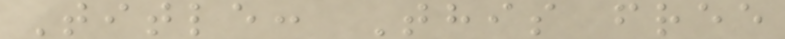Title: This free
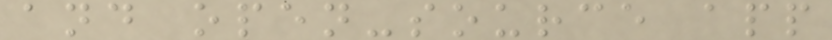and open-source app
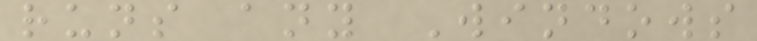runs any Windows
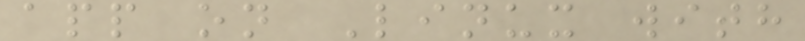app on Linux with
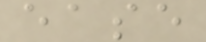ease
